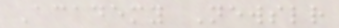Academy Newsletter
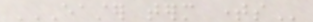EASTER TERM TIMES
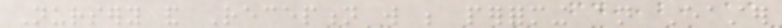Nursery and Reception will be performing an Easter
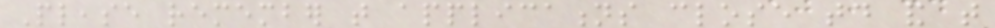Please remember that applications close today and that
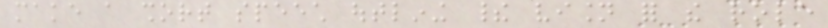make a short speech outlining their vision for the role
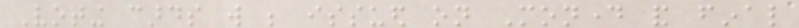Voting cards will be issued on Monday and final
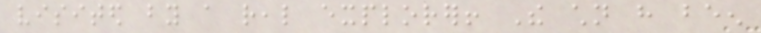visited by a real explorer! The children have been
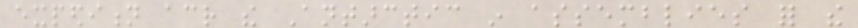expedition across the Antarctic in assemblies for the
